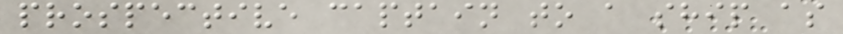prospective captain to a ship as
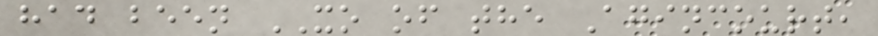had been XO of the Agincourt,
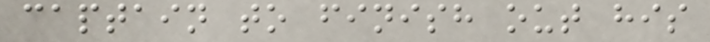captain to finish out his
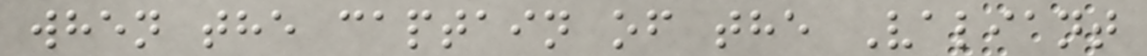when the captain of the Valiant
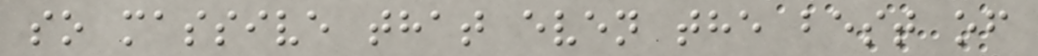so massive that even the best of
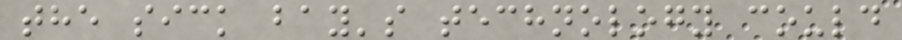the sick bay's technology could
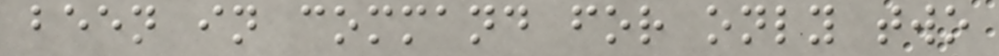been in command for only two
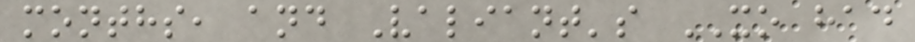months, and Valiant's XO had
